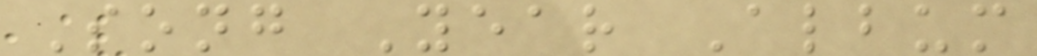Song Year Album
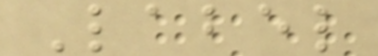Label
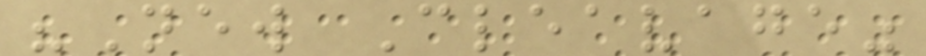"New Cleavage"
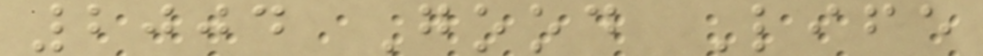2004 Good Life
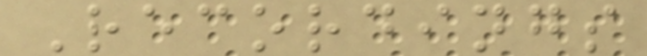Recordings
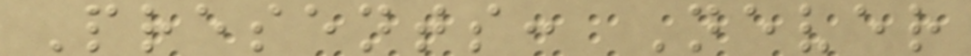Presents: Never
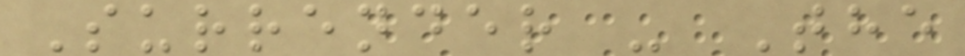Surrender - The
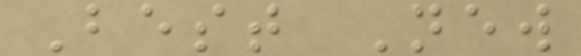Best New
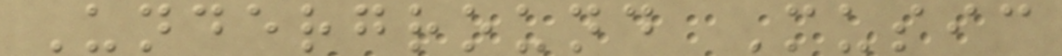Underground Music
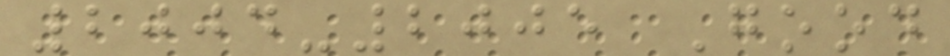2004-2005 Good
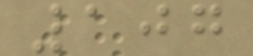107
